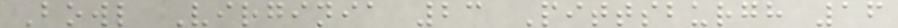Bowl Virginia 23 Pittsburgh 16
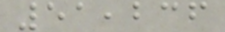51,236
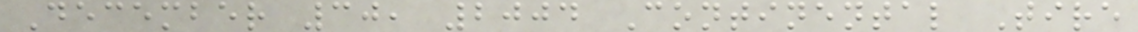December 30, 2004 Continental Tire
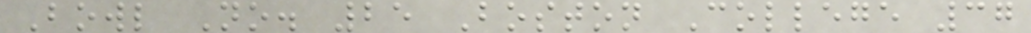Bowl No. 25 Boston College 37
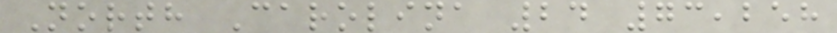North Carolina 24 73,258
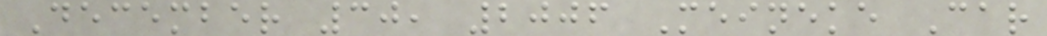December 30, 2006 Meineke Car
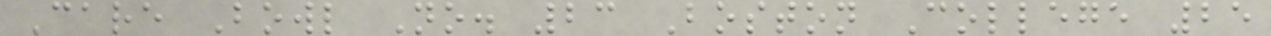Care Bowl No. 23 Boston College 25
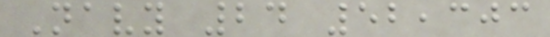Navy 24 52,303
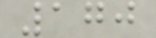170
